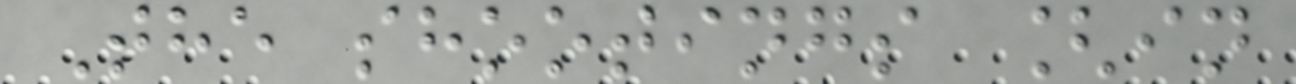The shootings [in
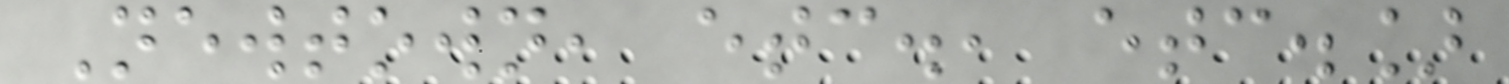Newtown, etc., etc.]
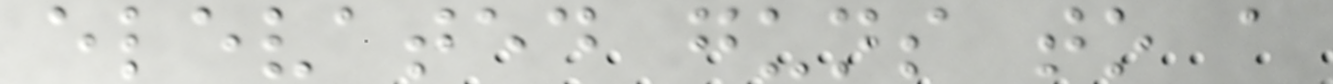elevated guns to a
